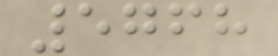5768
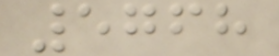5768
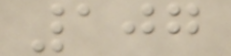107
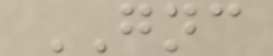GNC
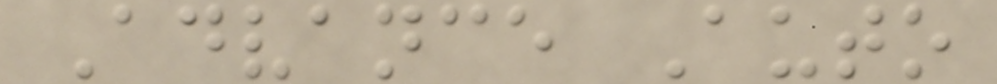Advance Auto
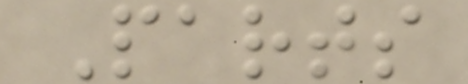Parts
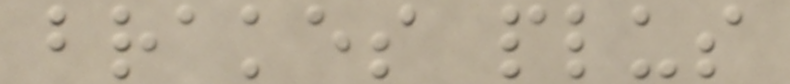brakes plus
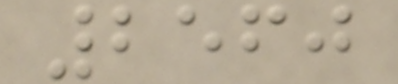2560
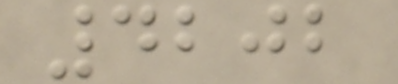4202
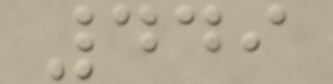449
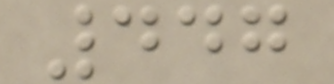447
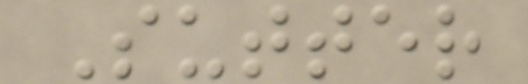Sutter
